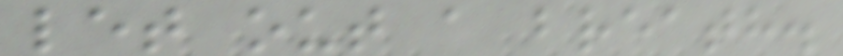let out a breath.
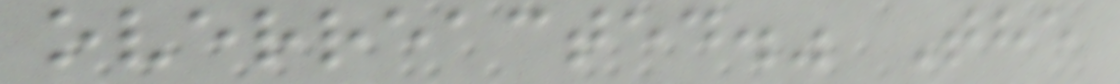overreacted." The
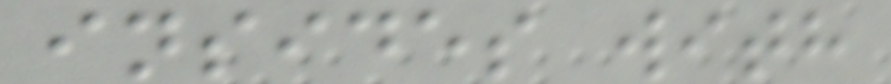insides with
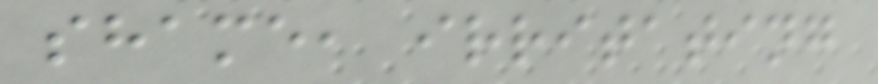shame, irritating
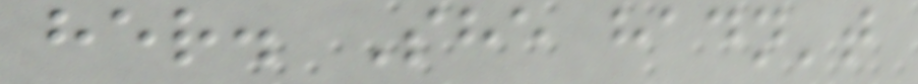her. She hadn't
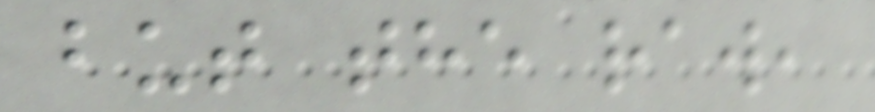but the raw,
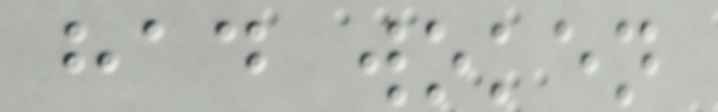had woken
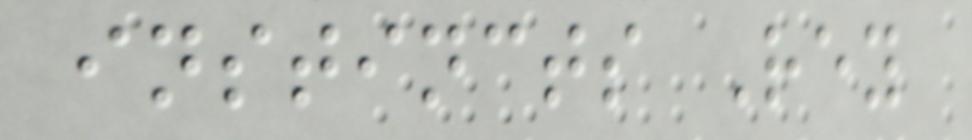instincts Rey
